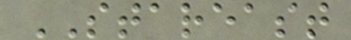STAREAST
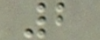2
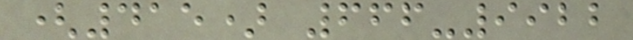(415) 666-9922
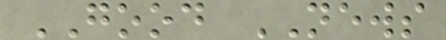GOOD NEWS
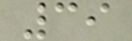39
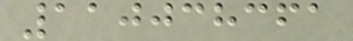110038361
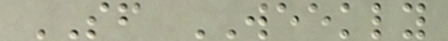SF WEEKLY
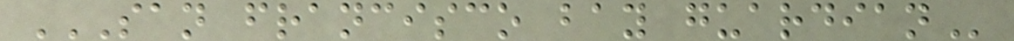SAN FRANCISCO BAY GUARDIAN
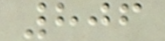806
